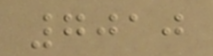7010
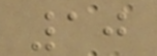10
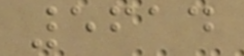5614
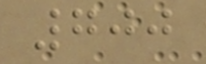700
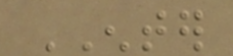ENTER
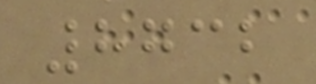8732
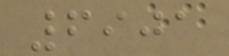6901
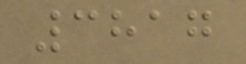3817
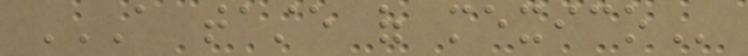A TASTE OF MEXICO
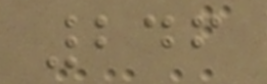246
